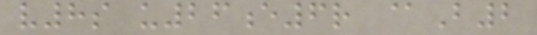v8s u26e6r @B2
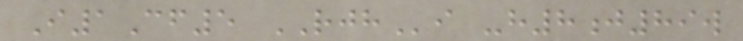I1Cf5 RJHi -h8j89w
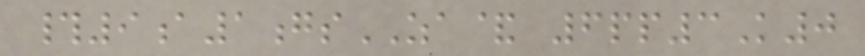#9a1gsZA& 6pp3K0
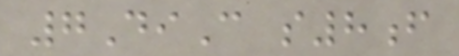7DiC s8f
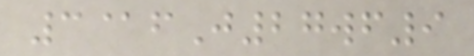3@fJ27wf9
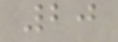20
